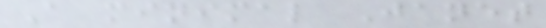A minimal Janet
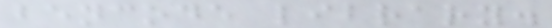bencode library.
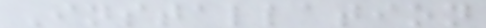Installation
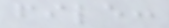file:
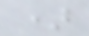)
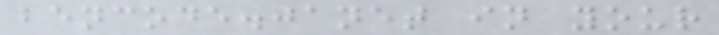bencode.janet in your
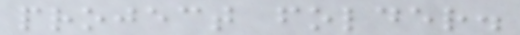project folder.
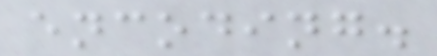encoding.
